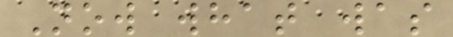Now what was
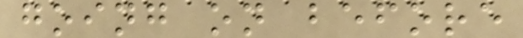going on before
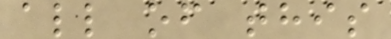all of this
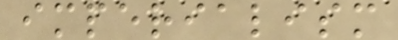imperialism
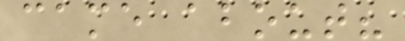came about?
